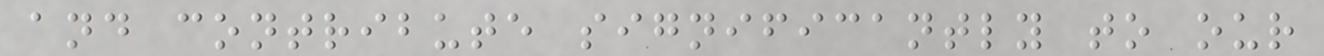and contribute significantly to our
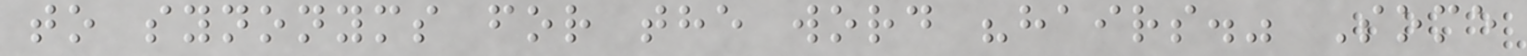to synonyms for the word "hairs." Some
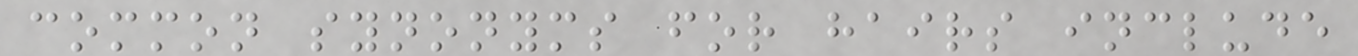common synonyms for hairs include
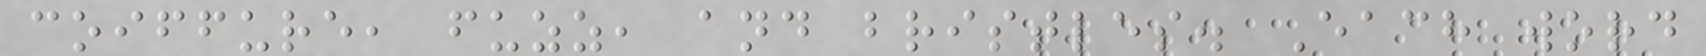coiffure, fuzz, and bristles. Each word
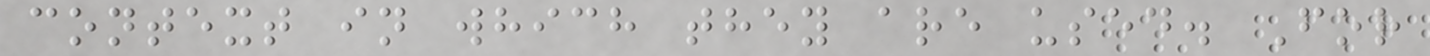context in which they are used. For
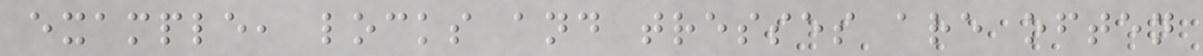example, locks and tresses are often
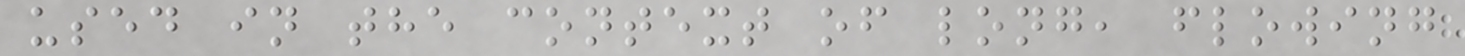used in the context of long, flowing
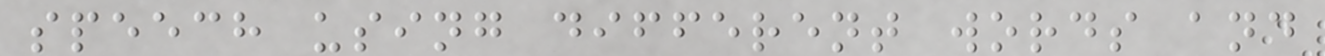speech using different words and
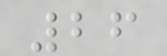26
